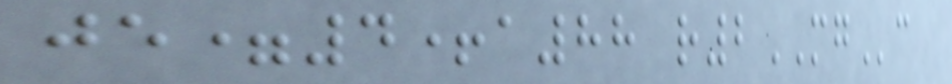je=4+a88 r2MGc
